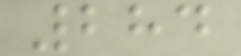284
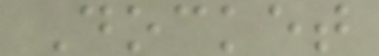Docket
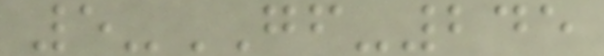5-GF-245
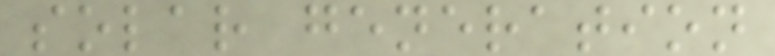solar generation
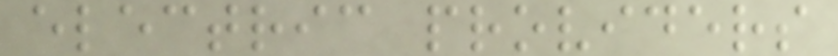electric providers
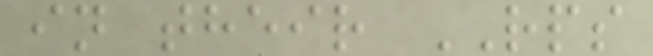in their RPS
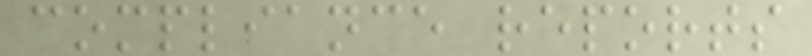compliance reports
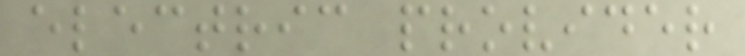electric provider
